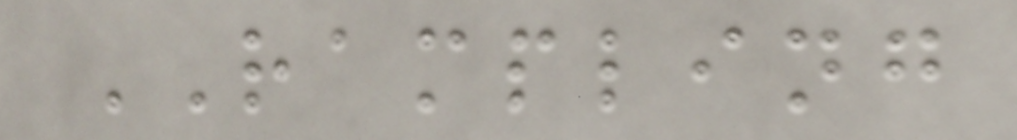RAMPLING
